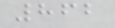862
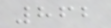862
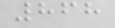868
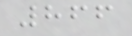866
